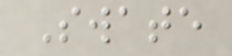Swate
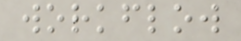workflow
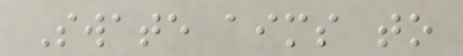Swate aims to
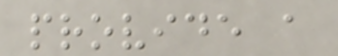provide a
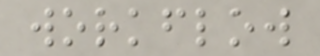workflow
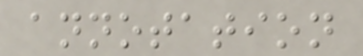annotation
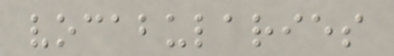vocabularies
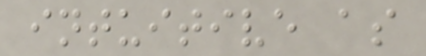intuitive as
